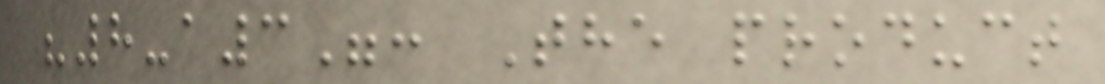"8-a3": The product
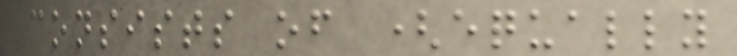consists of (equally
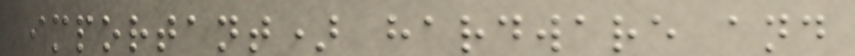important) hardware and
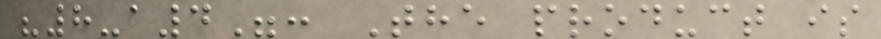"8-a4": The product is
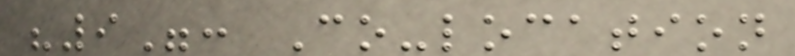"9": Co-location
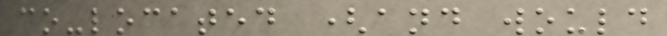co-located (and would
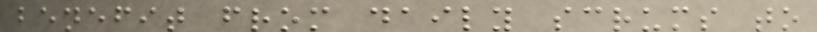benefit from daily scrums to
